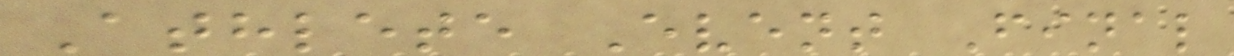Athlete Event Final
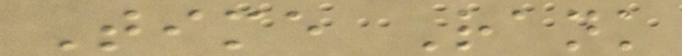Time Rank
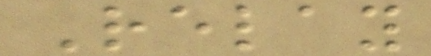Relay
